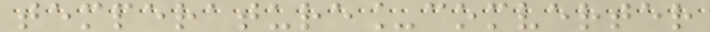temperature_comverter
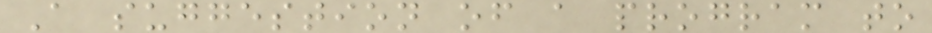A suggestion of a program to
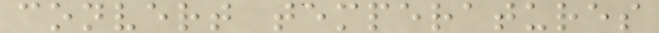convert temperatures
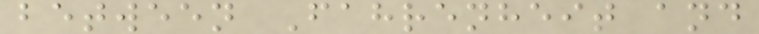between Fahrenheit and
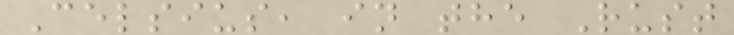Celsius, in the Rust
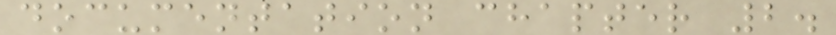documentation chapter 2.
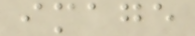image
